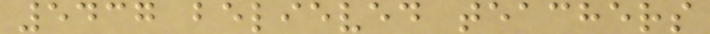5437 believed teachers
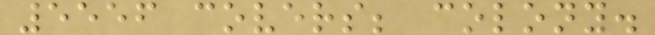5556 covers; colony.
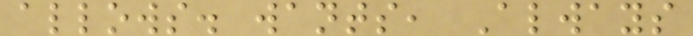allows. wants, Always
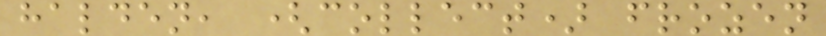halden, (collect) frozen
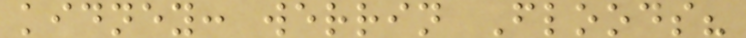kidney: werrin Floods?
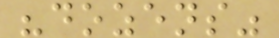"dozens"
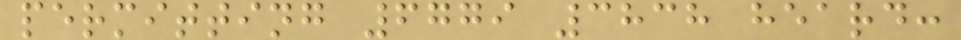permitting 6779 3838 heard:
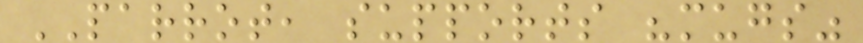PARROT, supports "mugs"
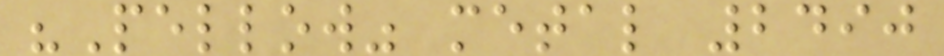"Pellow" metal 2490
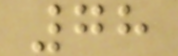78
